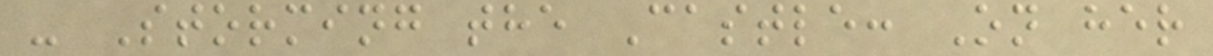- Storming the Castle: On her
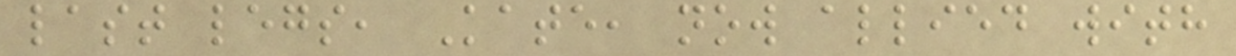last legs, Kate, now allied with
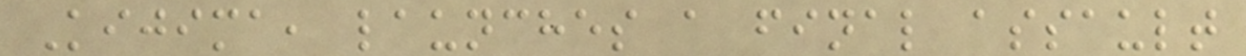Kijima, launches a final assault
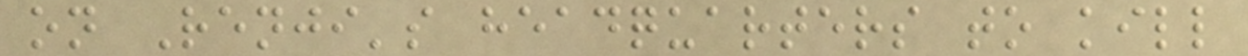on Renji's headquarters to kill
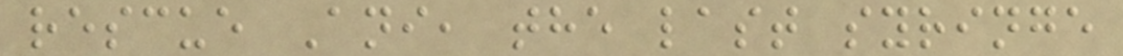rescue Ani, the last syringe
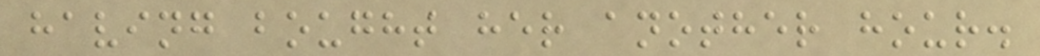having bought her another hour.
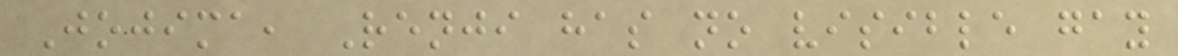Jojima, Renji has no visible gay
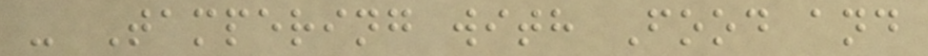- Tampering with Food and
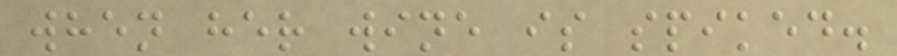when her wine is spiked.
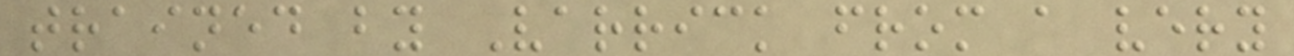trained by Varrick from a very
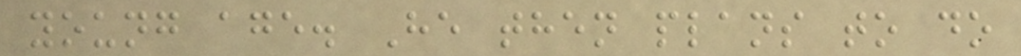young age. He then plans to do
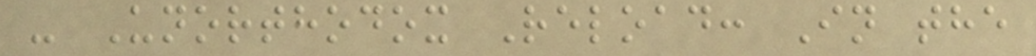- Unorthodox Reload: In the
